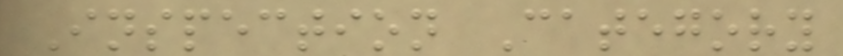Inspection Category
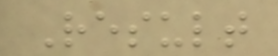Result
